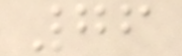76
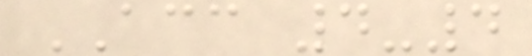ACC 4-4
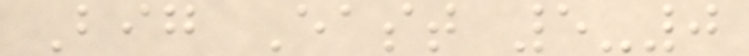Big East 5-0
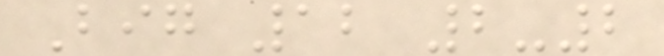Big 12 2-2
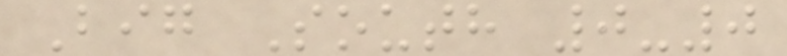Big South 0-0
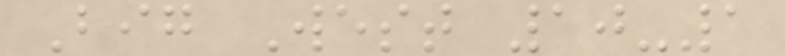Big West 10-1
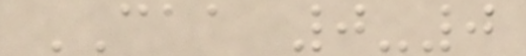CAA 0-0
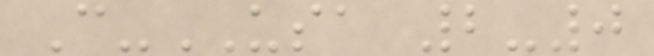C-USA 2-0
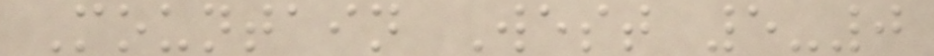Mountain West 5-0
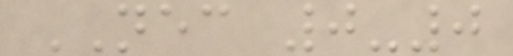NEC 0-0
